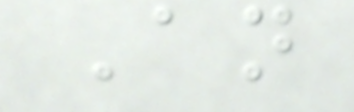An
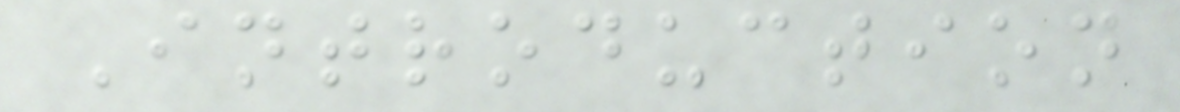Introduction
